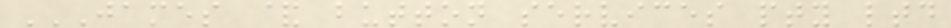JAMES & BUTTON SERVICES PTY LTD
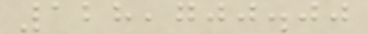128,700.00
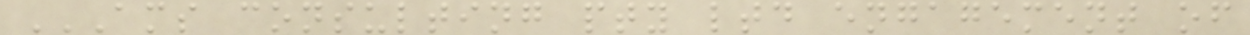AMS CONSULTING PTY LTD ENGAGEMENT OF
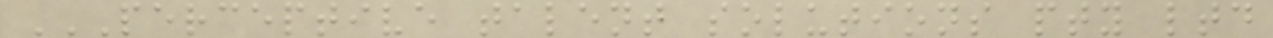PERCEPTIVE TALENT SOLUTIONS PTY LTD
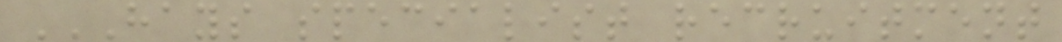HAYS SPECIALIST RECRUITMENT
